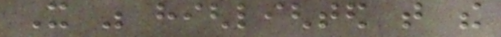It was highlighted that the
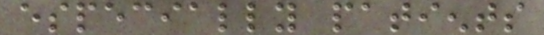especially patients
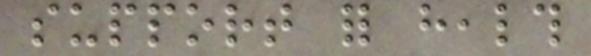support for health
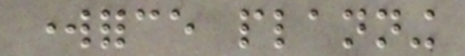workforce planning
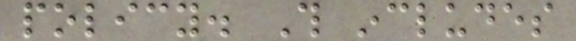policy. This includes
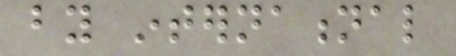by international
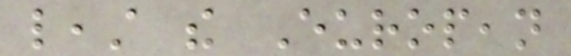least the European
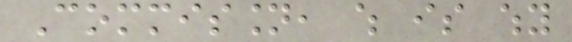Commission, which is why
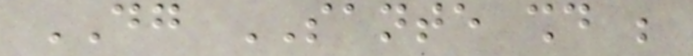DG SANTE should be
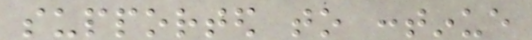supported to continue
